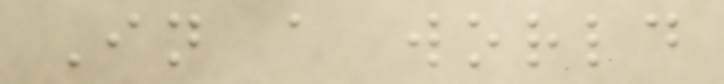In a world
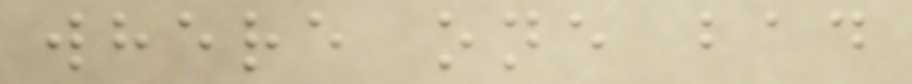where one bad
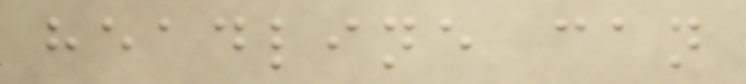headline can
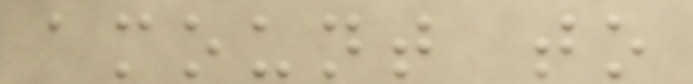amount to
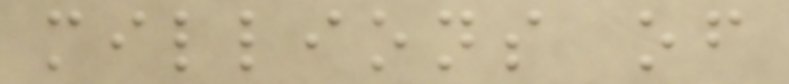millions of
